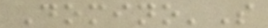Domino'S
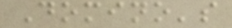Domino's
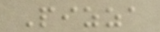Pizza
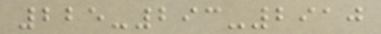225-293-2910
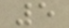5
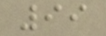99
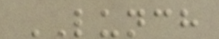LUNCH
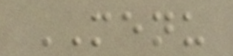MENU
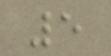5
